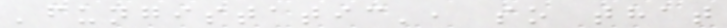'fungistatic', so that
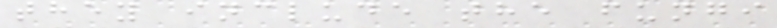they include the fungi
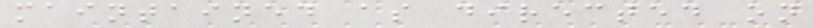maintained as directed on
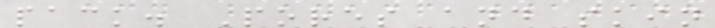pack. Pores and skin
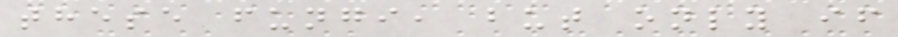these fungi, but only if
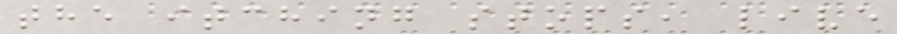the itching stops, live
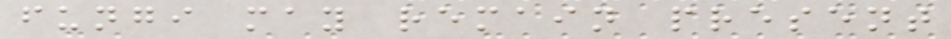fungi may remain present
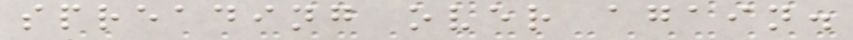spreading over again.
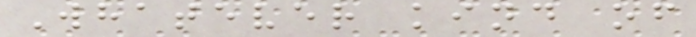Whatever kind of
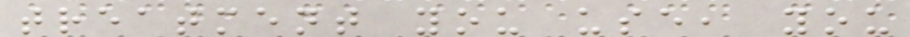treatment you use, you
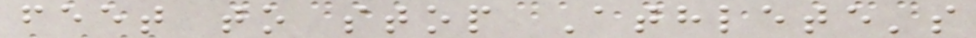feet to stop Athlete's
